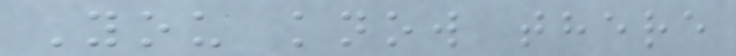You know there
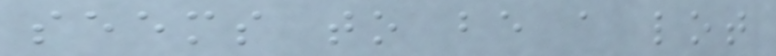seems to be a lot
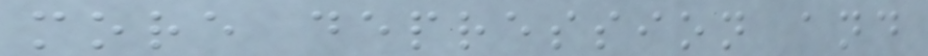more depression and
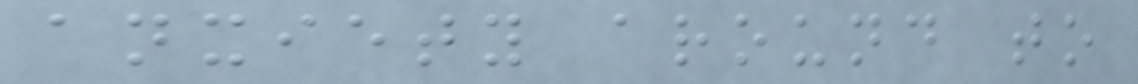anxiety around to
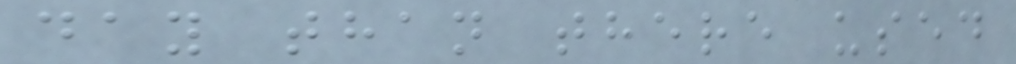day than there used
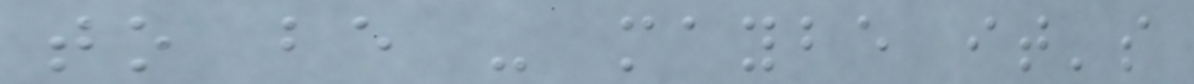to be - maybe it's
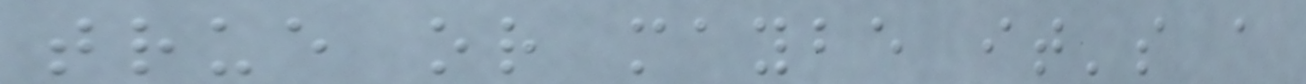true or maybe it's a
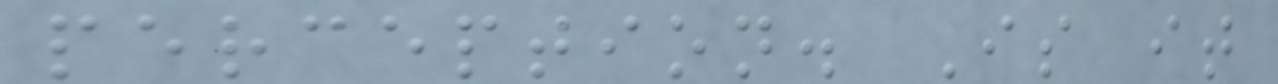perception. Is it
